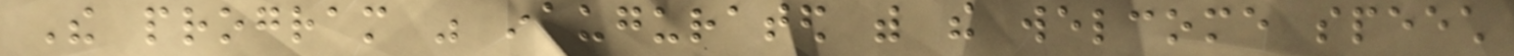The program was inaugurated with the welcome speech
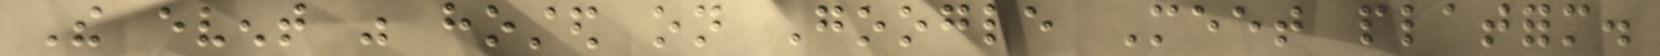The event was hosted on Google Meet platform.
